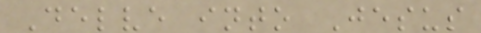Delve into Jesus
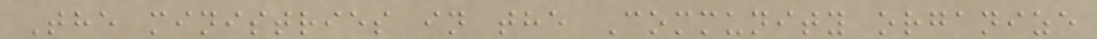The ministries in the Community organize
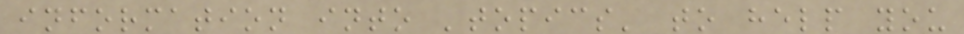information into 'topics' to help you
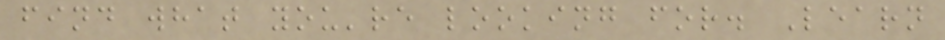find what you're looking for. Learn
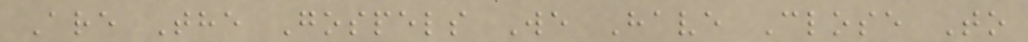Are The Gospels We Have Close To
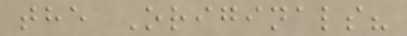the Originals?
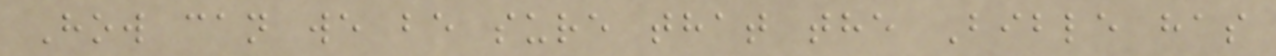How can we be sure that the Bible has
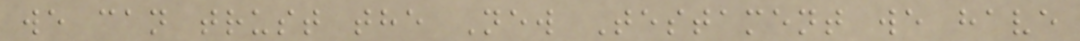we can trust the New Testament we have
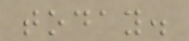today.
